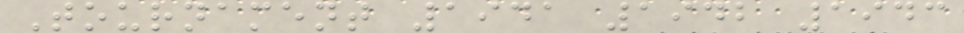Tournament 1941 1942 1943
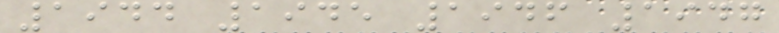1944 1945 1946 1947
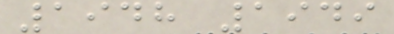1948 1949
